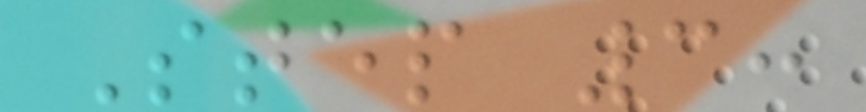Step 3:
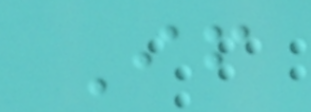If
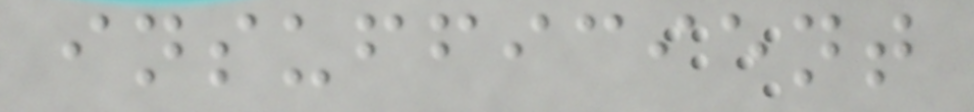insufficient
